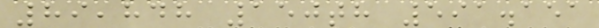89,848 150th 591.151
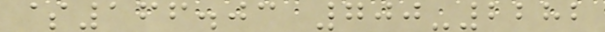$166.03 700-2282
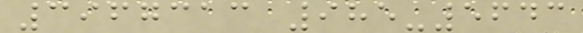3967313 985-5643
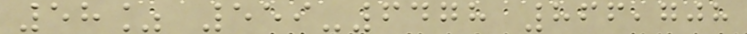58% 559-6478 866,708
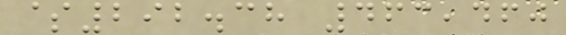$292.38 463,460
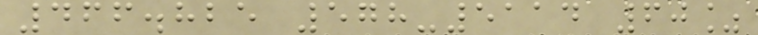466.825 578-5114 60%
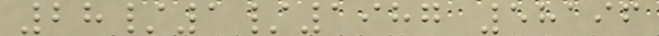28/1/1987 58196
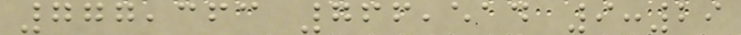777,363 766,514 9:29
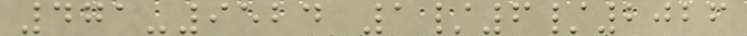471-9524 1/6/2026
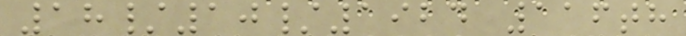18/10/1924 116th
